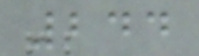244
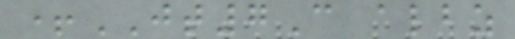+JT7C albz
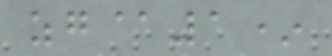zg@1*
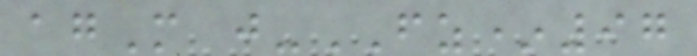agM j-FZ*97
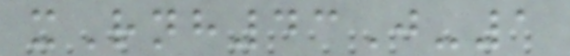xRnh43J-1
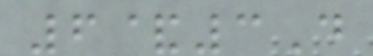6&3D
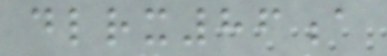dlrx86a
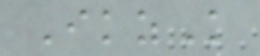IkzK
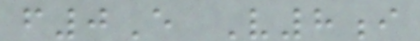f0E V8i
